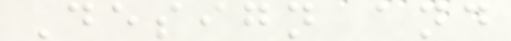Design and
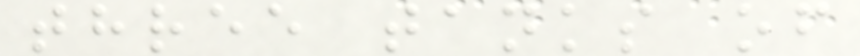three tanks of
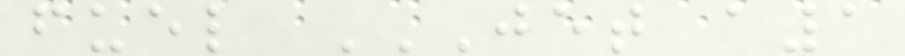fuel JET A1
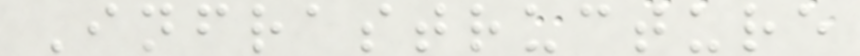Infrastructure
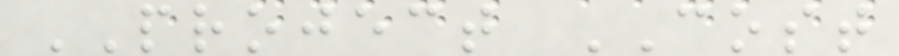PROJECT COST
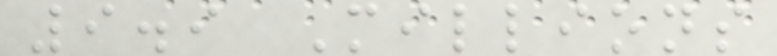9.9 Millions
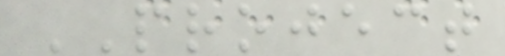PROJECT
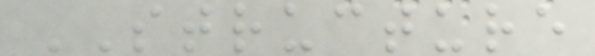STRUCTURE
